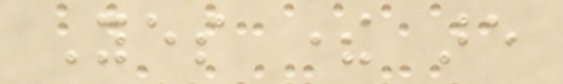Yes there are
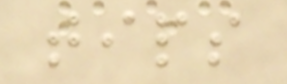tips
